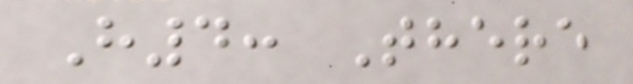H4: There
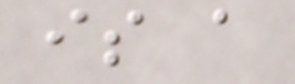is a
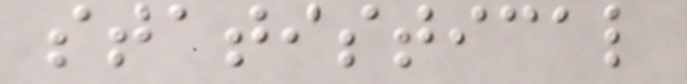statistical
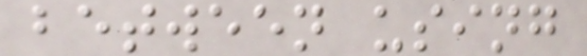between using
